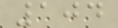104
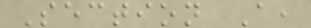Section A,
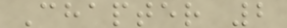Chapter 2
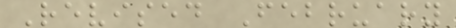Revised February
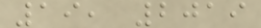19, 2019
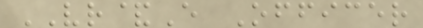VR&E Officer
